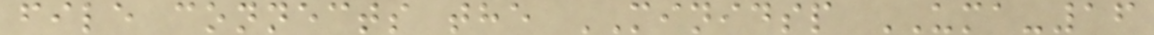file connects the MINIDSP UMA-16
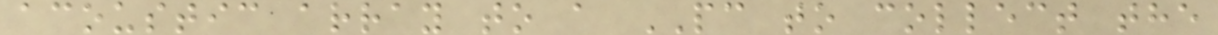acoustic array to a PC to collect the
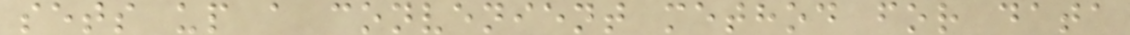sets up a convenient method for data
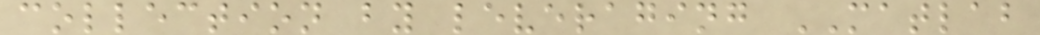collection by leveraging MATLAB
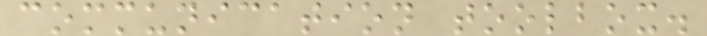communication toolbox.
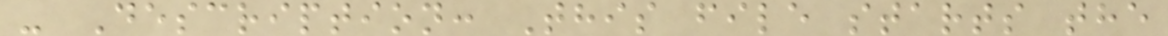- Description: This file starts the
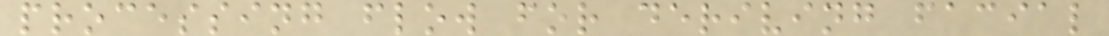processing flow for deriving facial
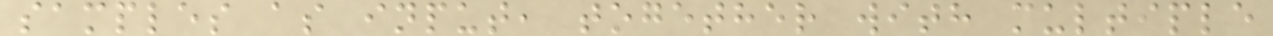samples as input, together with multiple
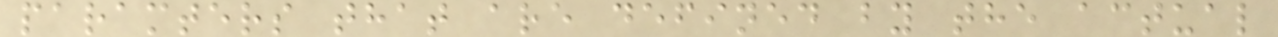paramters that are defined by the actual
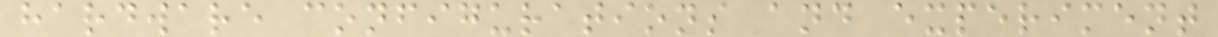hardware configurations and experiment
